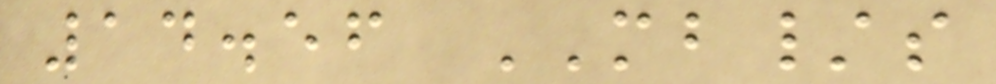14.56 MB/s
